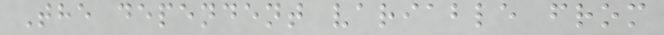The dependent variable from
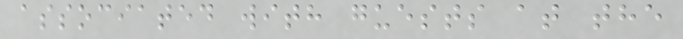associated with guests at the
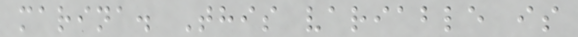marina. This variable is
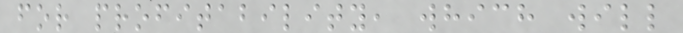for profitability, which will
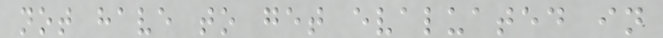not have to get evaluated in
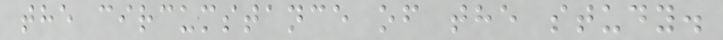the circumstance of the study.
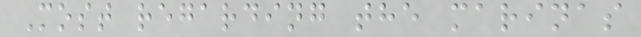Most regarding the marinas
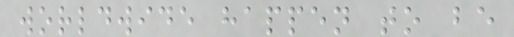worldwide happen to be
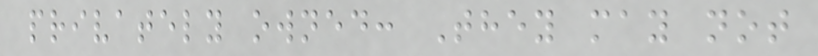privately owned: They may not
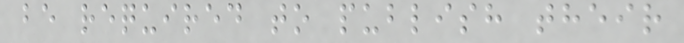be required to publish their
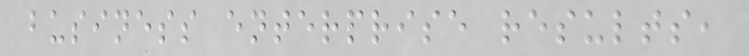business enterprise results,
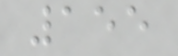155
